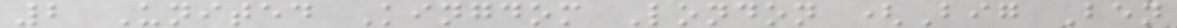2 United Kingdom London (Big Ben
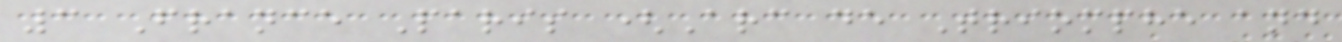3 France Paris (Arc de Triomphe and
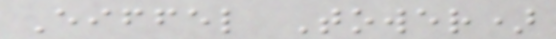Eiffel Tower)
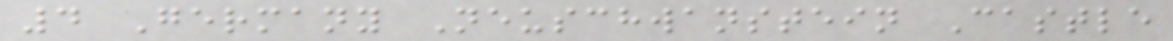4 Germany Neuschwanstein Castle
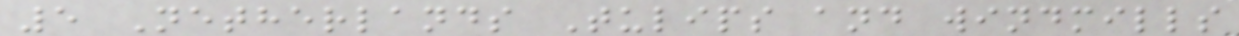5 Netherlands Tulips and windmills
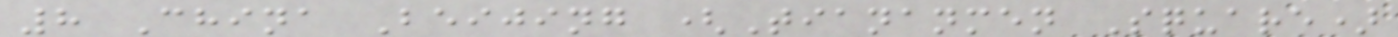8 China Beijing (Tiananmen Square)
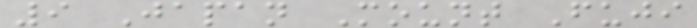9 Japan Mount Fuji
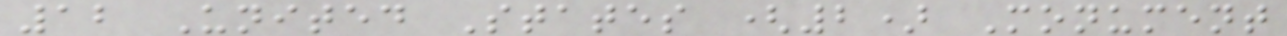12 United States (2) Monument
